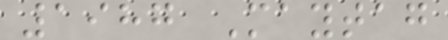1987 Maytag
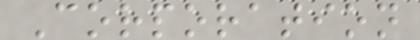Corporation
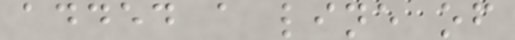added a line of
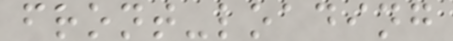front-loading
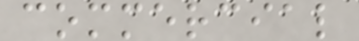commercial
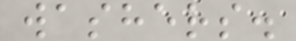washers.
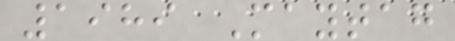1989 Maytag
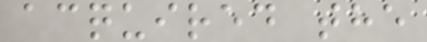acquired the
